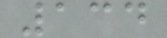134
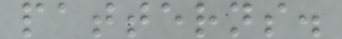patterns.
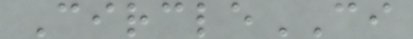CircleCI
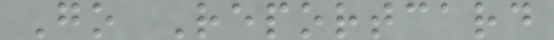Go Reportcard
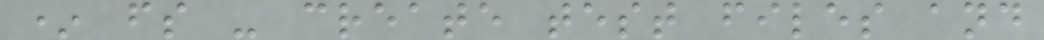* fs - create test files and
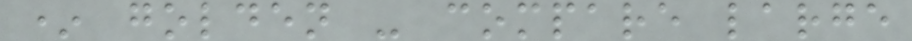* golden - compare large
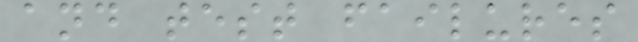and test failures
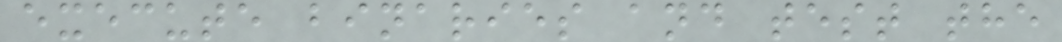execute binaries and test the
